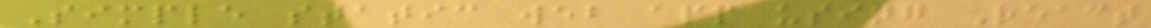Simple static web app using React
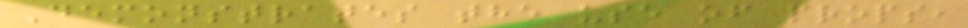Demonstrates the use of props,
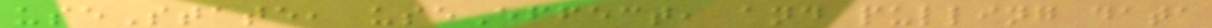useState, useEffect, and pulling data
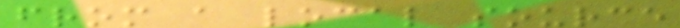from a local source
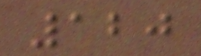120
